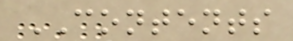CONTENTS
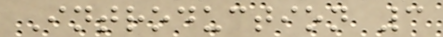Introduction 3
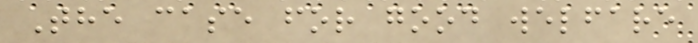The case for good welfare
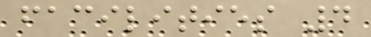facilities 4
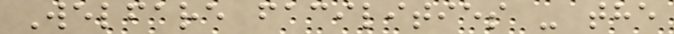Welfare facilities - the
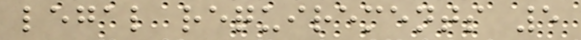legal requirements 5
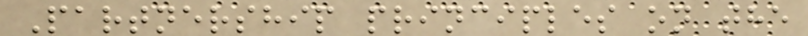Partnership principles on the
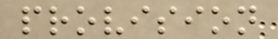provision
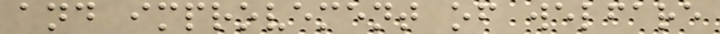and improvement of welfare
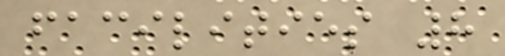facilities 8
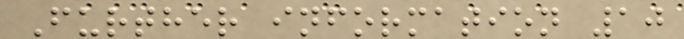Further information 10
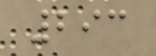293
